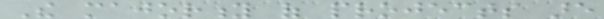The majority of projects are
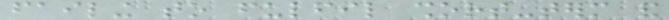failing to fulfil short-term and
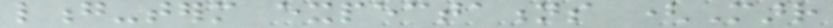long-term expectations (Marr
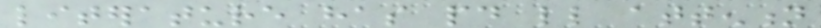literature has paid little attention
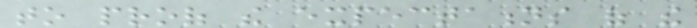to proof the expectations of the
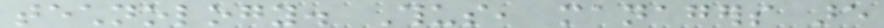technology. Thus, managers are
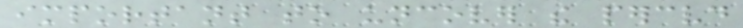important to uncover the perceived
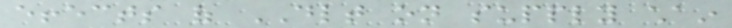effects of DLT on supply chain
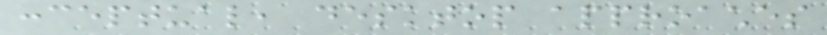conceptual, desktop approaches
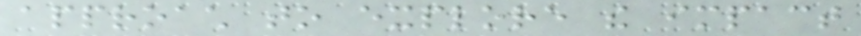approach to explore the impact
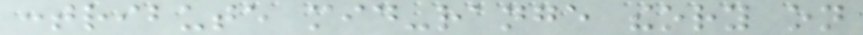contribute mid-range theory on
